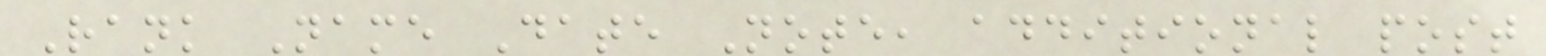Rank Name Date Note, additional post
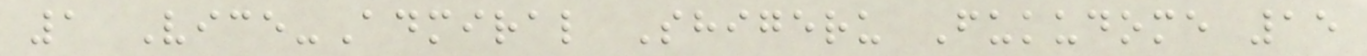1 Vice-Admiral Shigeru Fukudome 15
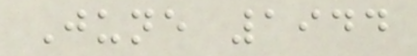June 1944
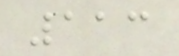113
